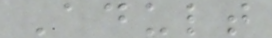Adult
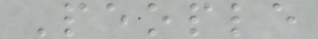People
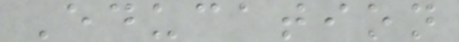Education
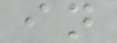in
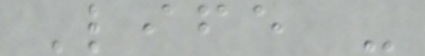Life -
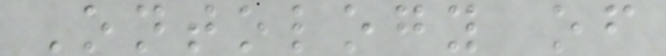Ontology of
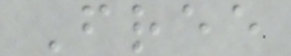Free
